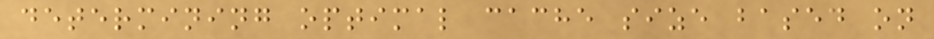determining optimal cache size based on
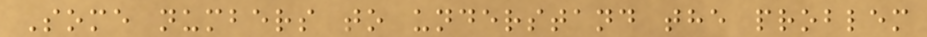Some numbers to understand the problem
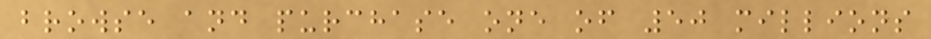browse and purchase one of 50 millions
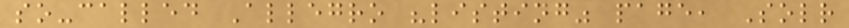so-called Allegro "listing" page, Solr
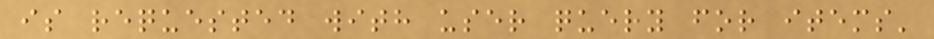is requested with user query for items'
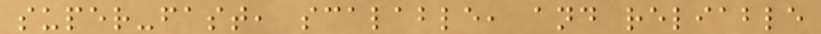super-fast, scalable, and reliable
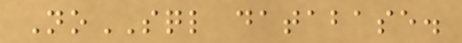NoSQL database.
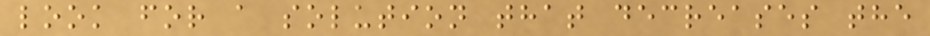look for a solution that decreases the
